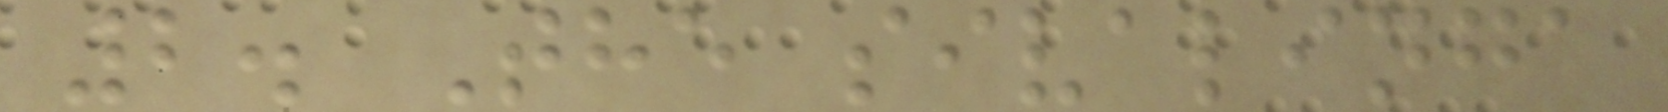2. The sivalinga
